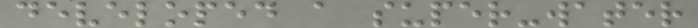developed a super-water
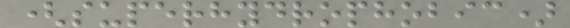(superhydrophobic)
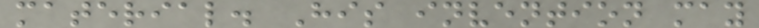material. His invention may
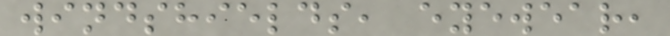windshields, eyewear,
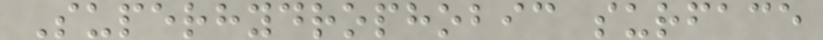Superhydrophobic surface
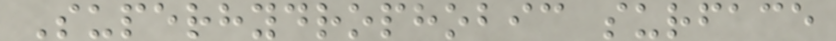Superhydrophobic surface
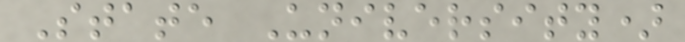State University)
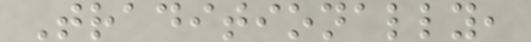Traditionally,
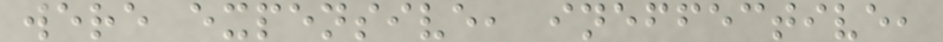were expensive, ineffective,
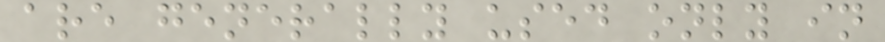are generally used only in
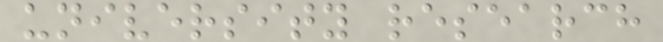university research
